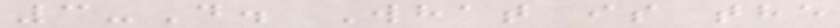3-D. What is the
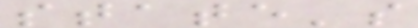state's
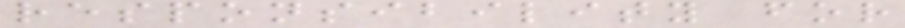responsibility for
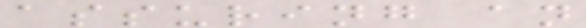assuring an
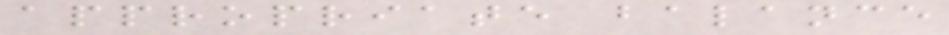appropriate balance
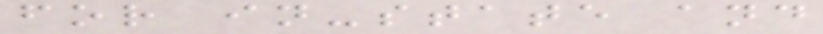for in-state and
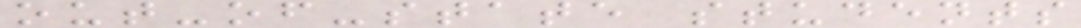out-of-state students
